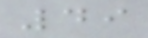49
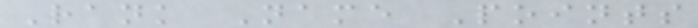Rank Name Points
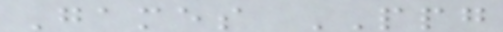Games PPG
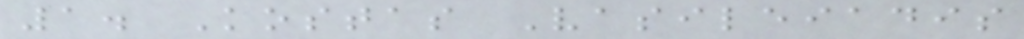1. Kostas Vasileiadis
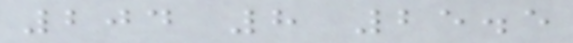204 8 25.5
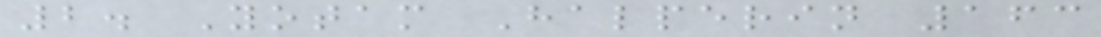2. Yotam Halperin 163
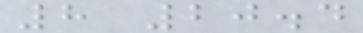8 20.4
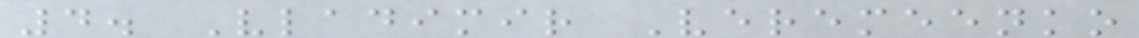4. Vladimir Veremeenko
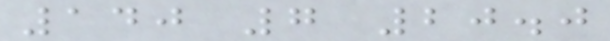140 7 20.0
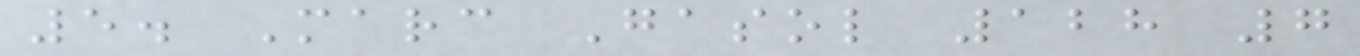5. Marc Gasol 128 7
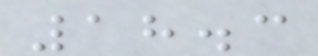18.3
